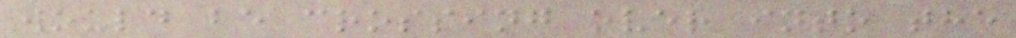would be crossing over into the
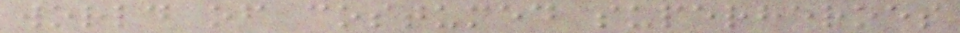world of costumed superheroes
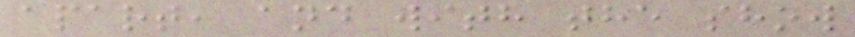apart, and with the show
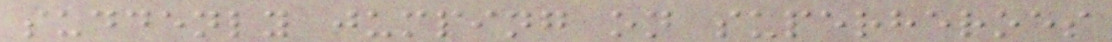suddenly jumping on superheroes
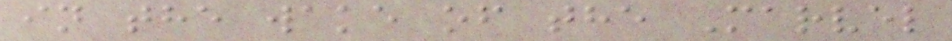in the wake of the Marvel
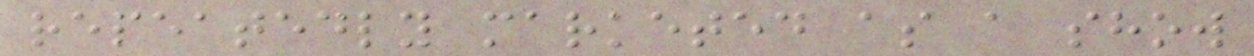repeatedly marketed as a show
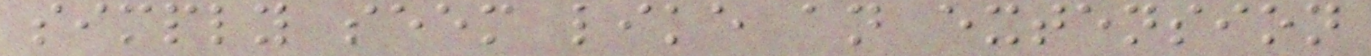simply seem like an extension
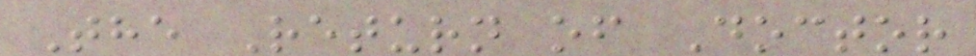The Return of Doctor
